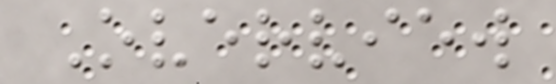Overview
